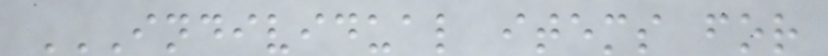INDIVIDUAL ITEMS FOR
